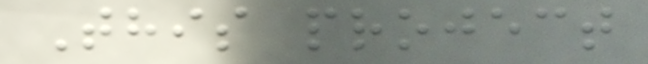This project
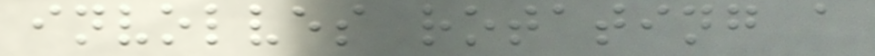involves rotating a
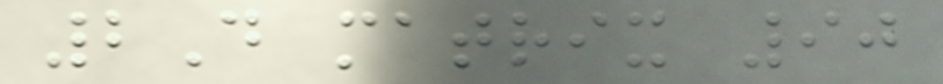2D matrix 90
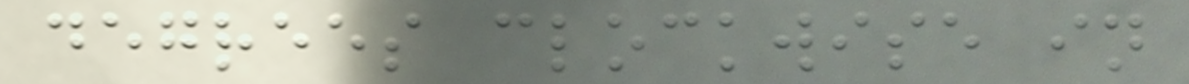degrees clockwise in
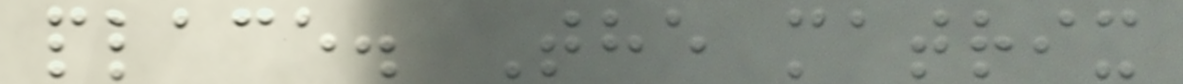place. The matrix
